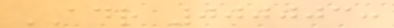ADR 000003:
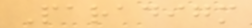Paradigm
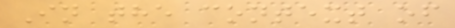In the context of
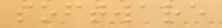software
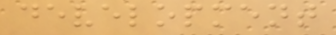development
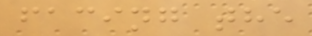facing the
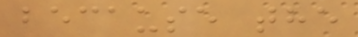because the
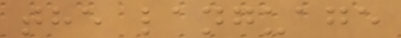the language
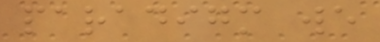paradigm we
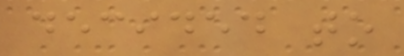decided to
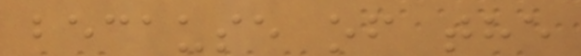because of the
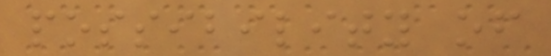possibility of
